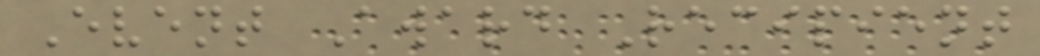Event Award Recipient
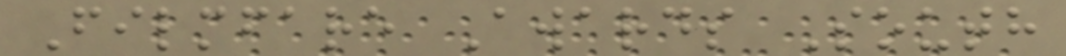Filmfare Awards South
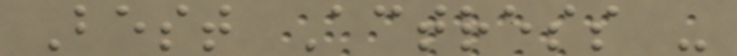Best Actress -
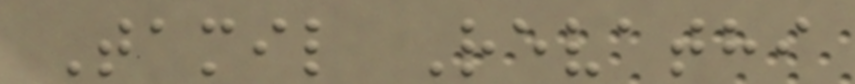Tamil Revathi
